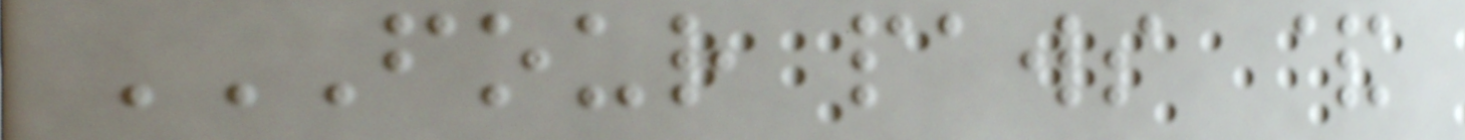FOUR PAWS &
